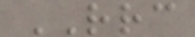RRC
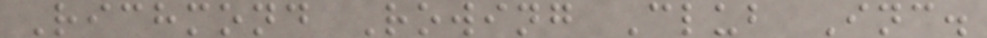Richmond Rowing Club Inc.
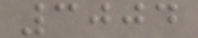3004
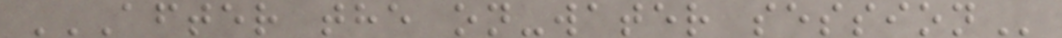AFTER THE ON-WATER SESSION
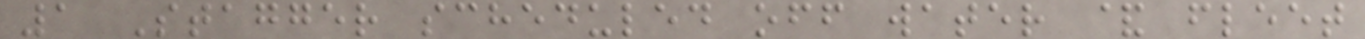1 Stagger scheduled off water & fleet
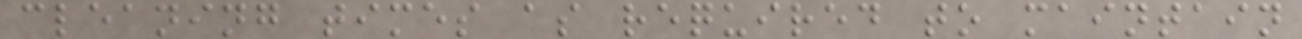cleaning times as required to maintain
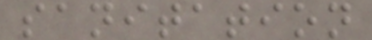sanitation
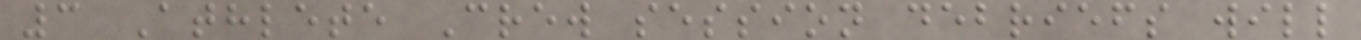3 Athlete Crew session debriefs will
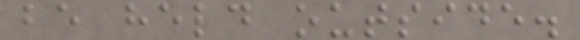be held outside.
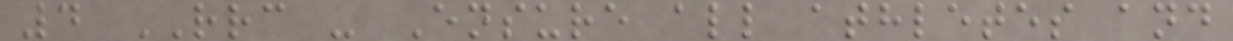4 RRC - Ensure all athletes and
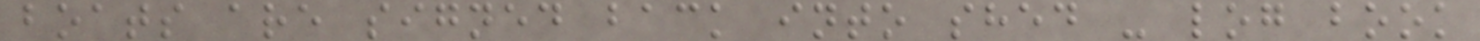boats are signed back into shed - log book
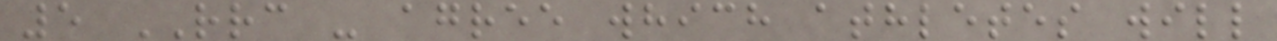5 RRC - agree which athletes will
